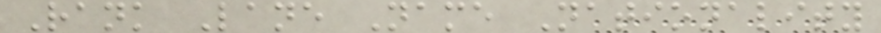Rank Lane Name Nationality
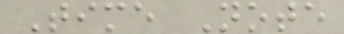Time Note
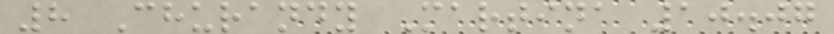8 Churandy Martina 10.07
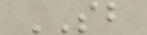SB
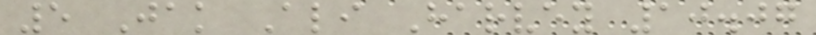5 Jak Ali Harvey 10.07
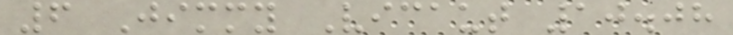6 Jimmy Vicaut 10.08
